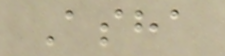Asha
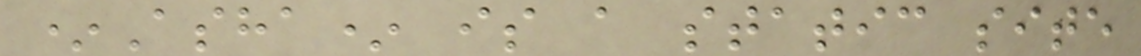*Asha* is a static site
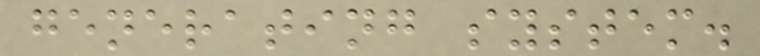generating system.
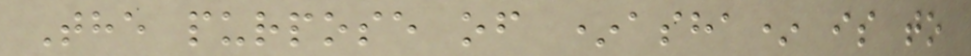The purpose of *asha* is to
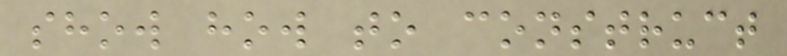show how to construct
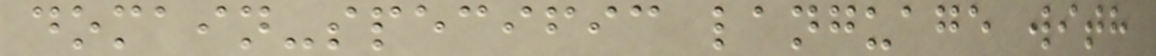domain-specific language with
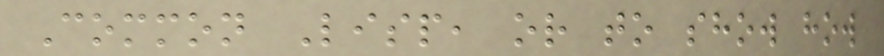Common Lisp, or to show how
